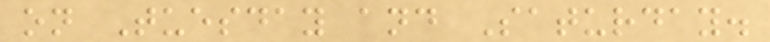on Tuesday and Saturday.
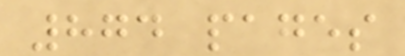874 pages
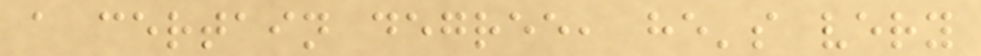a certain degree, he's very
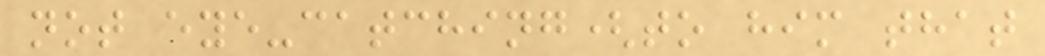not eye-catching(to him that
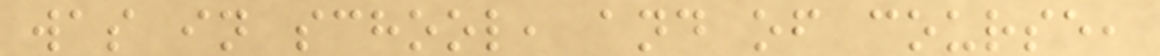was in school, and of course,
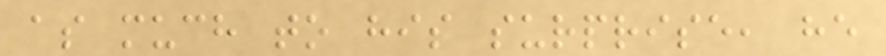as much to his surprise, he
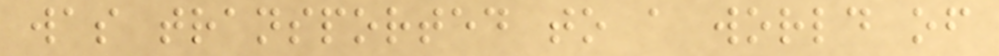was transported to a world of
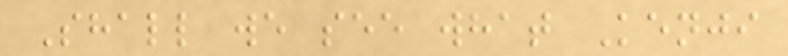Shall we see what Kenji
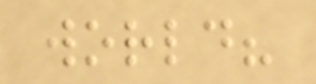world?
